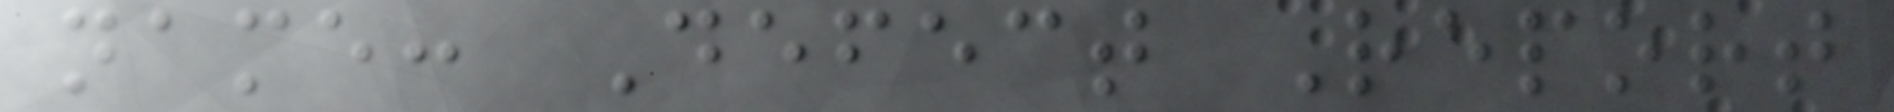name: Defect Report
